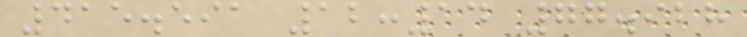415.591 12:14 77.928
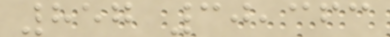857 30,363
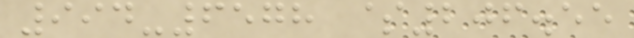994-6578 $206.55
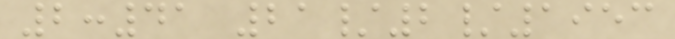2:41 21/2/1953
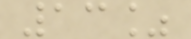13%
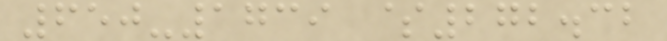650-1739 $272.32
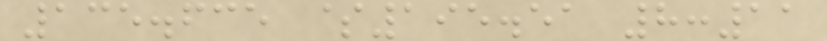135.635 $195.51 8:11
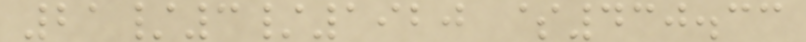21/3/1920 $430.33
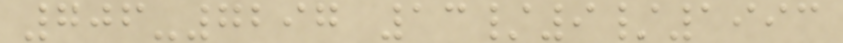706-7297 13/9/1993
